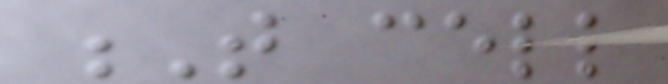T cell
